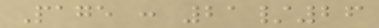Page : 21/26
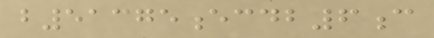b51375ecdb6c
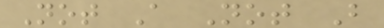Not A Not B
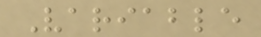Variable
